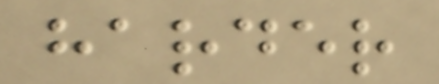harder
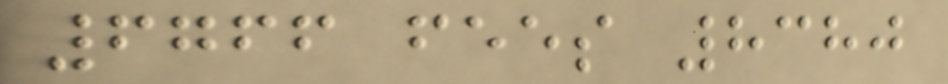6766 fees 8380
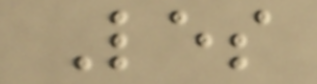Les
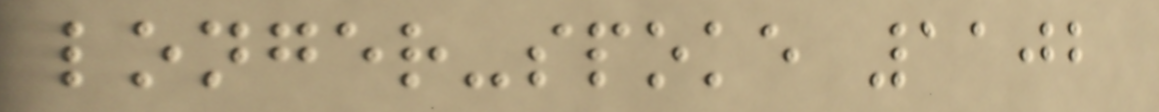longer-spoke 1102
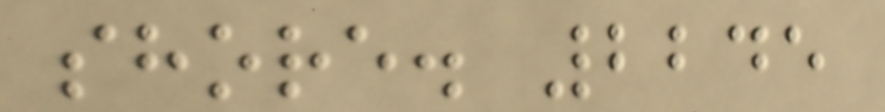shore. 2245
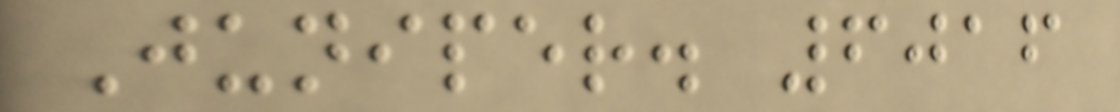Juniper. 6016
